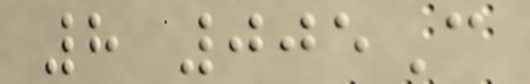8 005C
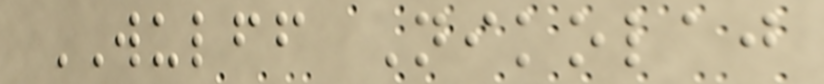WULFF Nikolaj
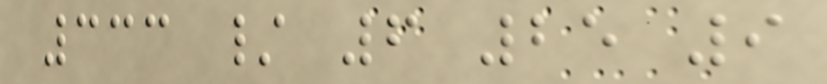333 / 6 25 9
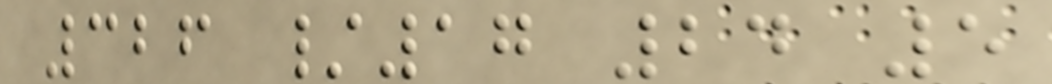326 /17 24 5
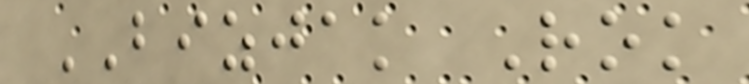BIZJAK Rok
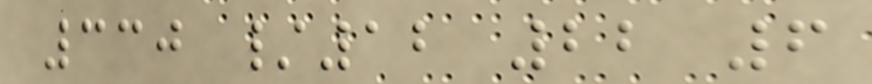330 /12 22 6
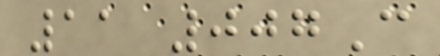11 007C
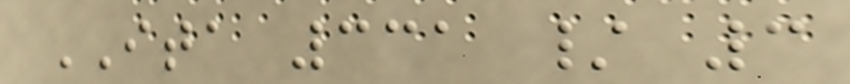ITA 331 / 3
